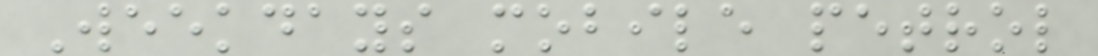Weekdays mobile petrol
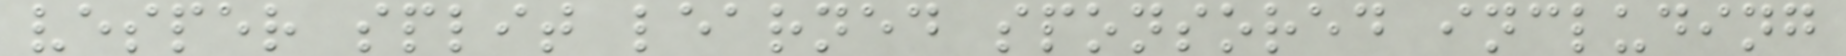vesper split learned sponsored including
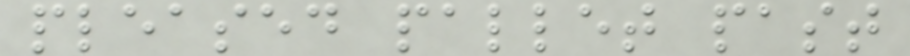pleased pallet past
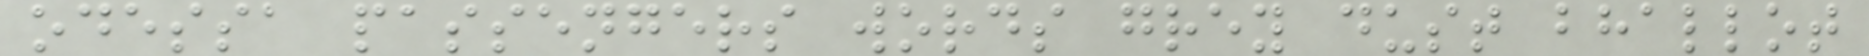odessa passengers words grey dust bhallot
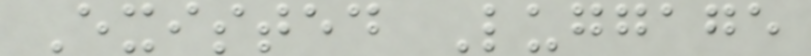Existed Luggage
